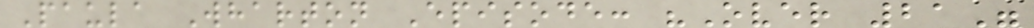Paula Wharton Episode: "Over 21"
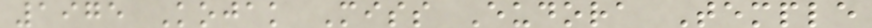1975 Kojak Miss Eudora Temple
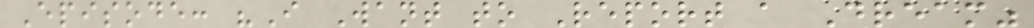Episode: "I Want to Report a Dream"
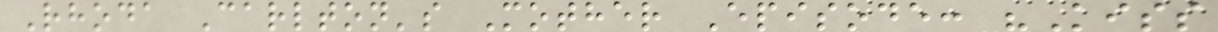Rhoda Carlton's Mother Episode: "Kiss
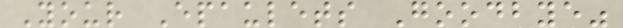Your Epaulets Goodbye"
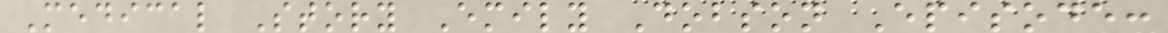Medical Story Emily Dobson Episode:
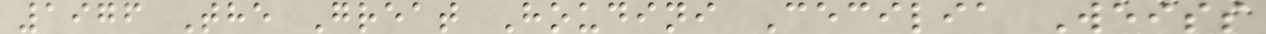1976 The Great Houdini Cecilia Weiss
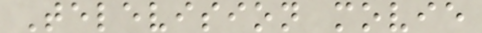Television movie
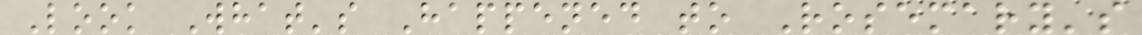Look What's Happened to Rosemary's
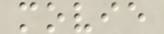movie
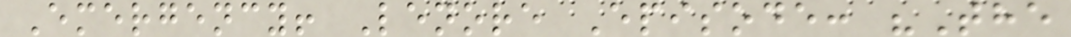Emergency! Lenore Episode: "The
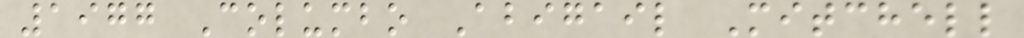1977 Columbo Abigail Mitchell
